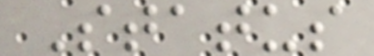Status
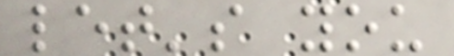let's you
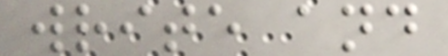write and
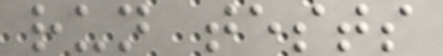run tests
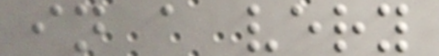in a very
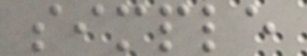simple
